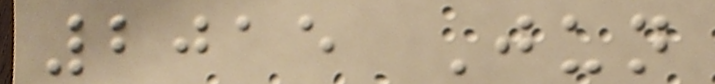2015 Jun
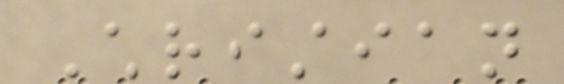Christian
